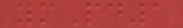ymPd1
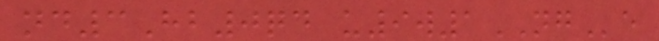nd3Hb0qd u9w1NGe
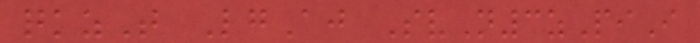qkzT LgAj SvN3zPiI
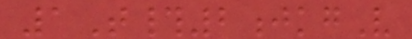1T#2jkgV
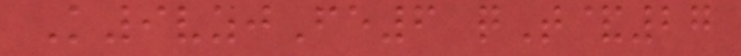K9vzjFe6 qT&27
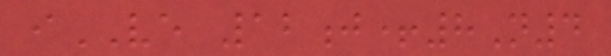iVE 12j+8N4
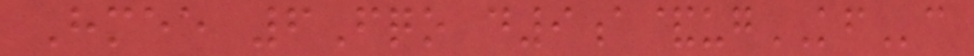Hmee 6Fqo d9a&ugKFc
